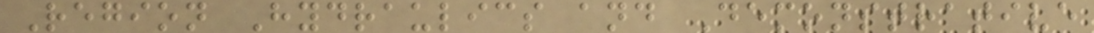Region Hydraulics and Demonstrative
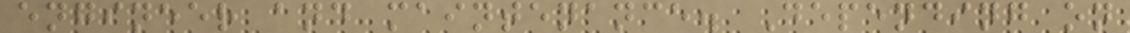engineer and maintenance. Depending on
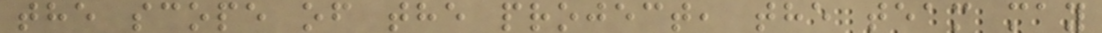the scope of the project, the team may
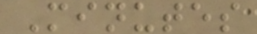Minutes
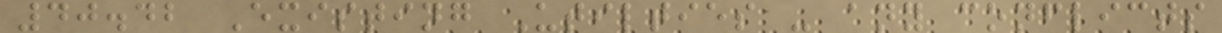40.42 Existing Utilties - any conflicts
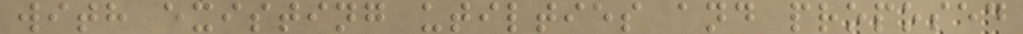with existing utilties and proposed
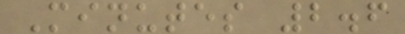Minutes 2.6
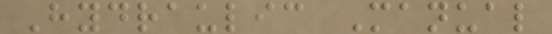Hydraulic Manual
